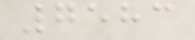7583
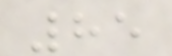85
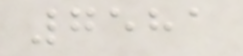7581
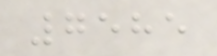7585
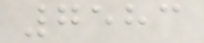7583
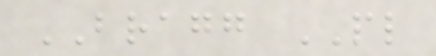BRAGG PL
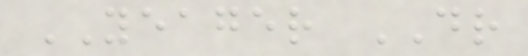YEAGER DR
